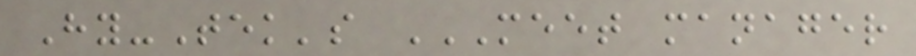Hy-Tek's MEET MANAGER
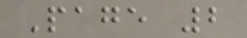Page 2
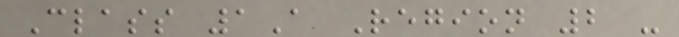Class 1A Region 2 -
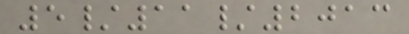5/11/2013
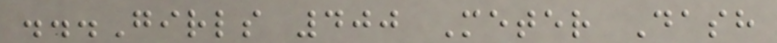...Girls 400 Meter Dash
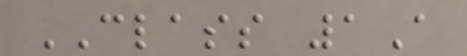CLASS 1A
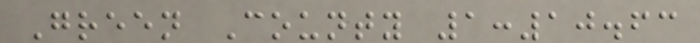Green County 1:10.63
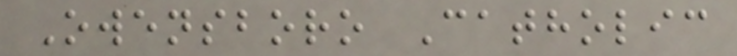Owensboro Catholic
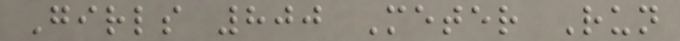Girls 800 Meter Run
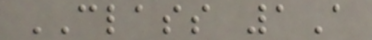CLASS 1A
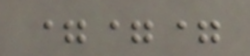===
